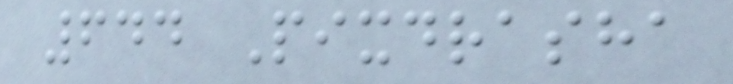644 Pixdrasha
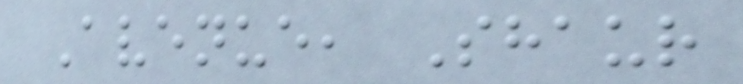Avenue, Shaur
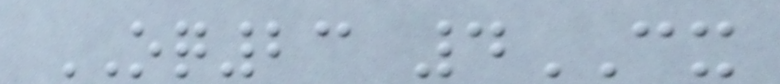OQ23 4CX
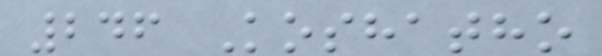246 Koshatho
